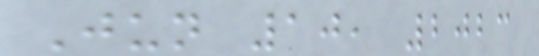Jun 10, 2023
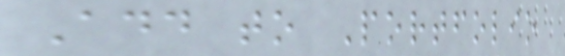Add to Portfolio
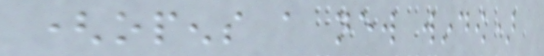(opens a new window)
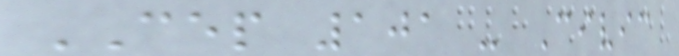CEP 101 - Civic
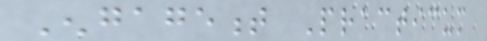Engagement Practicum
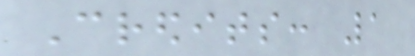Credits: 1
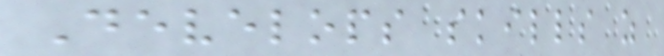Develops skills as
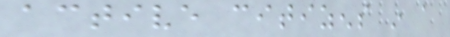active citizens in a
